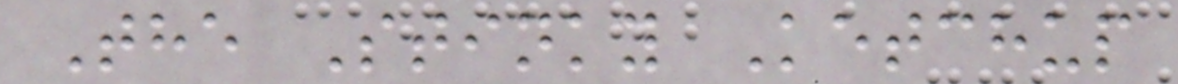The Stinky Ketchup
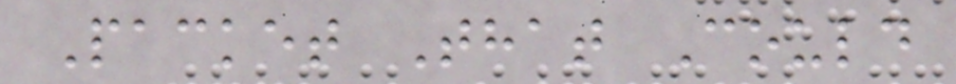Packet That Could
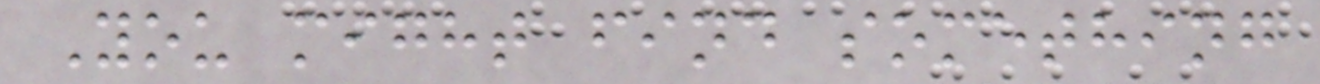You might find something
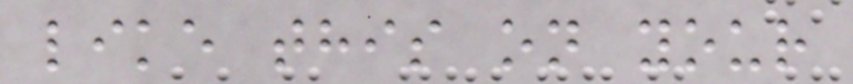like this on your
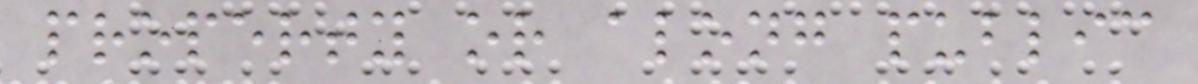property or along public
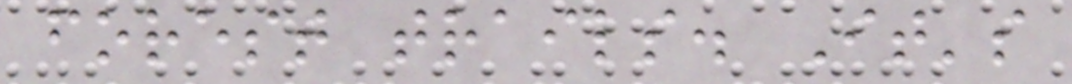forest trails. It's
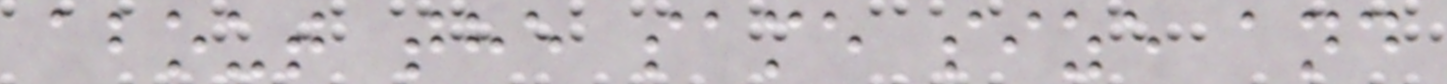about the same size and
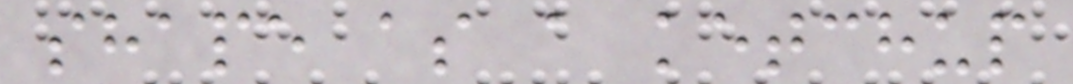shape as a ketchup
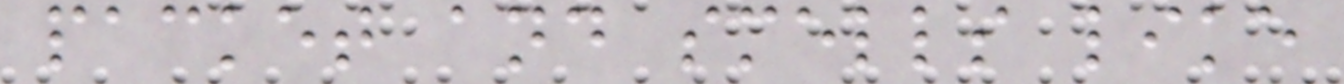packet and smells like
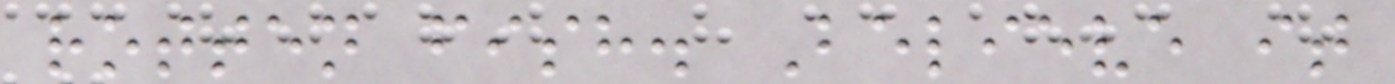rotten fish. Believe it
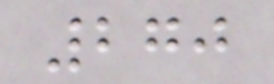270
